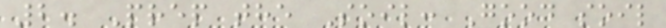2. Prep the Soil: Good soil
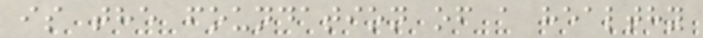is the foundation of a healthy
